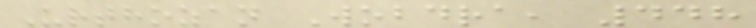Urthozan Wobdra, 448
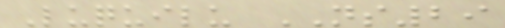Luquilu NS29
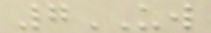7UW
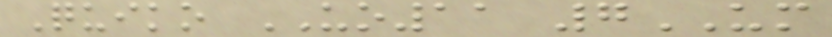Quiko UO11 7UM
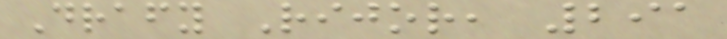Drafy Rijor, 291
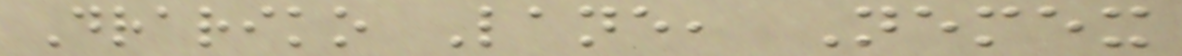Drariko Lane, Nemex
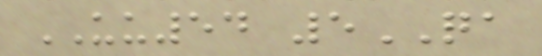UU54 5QA
